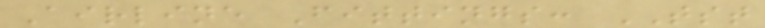Airline Fittings: TST
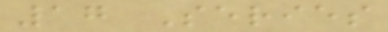17 Series
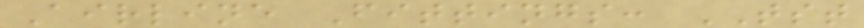Airline Fittings: TST
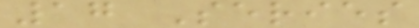17 Series
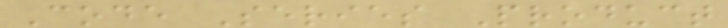Code Series Product
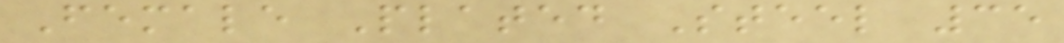Female Plated Steel 35
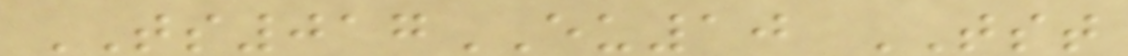TS017EU10 TST
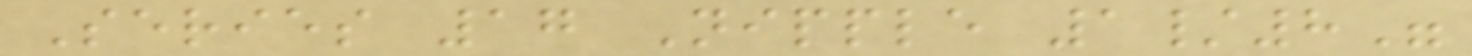Series 17 Nipple 1/8"
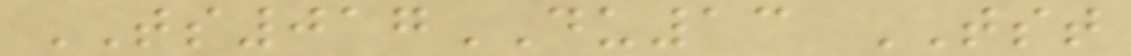TS017DU13 TST
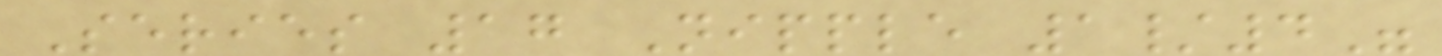Series 17 Nipple 1/4"
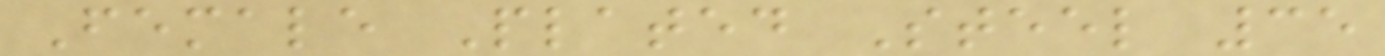Female Plated Steel 35
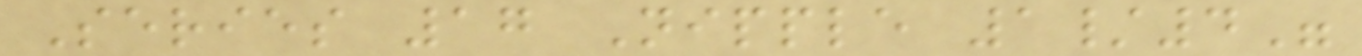Series 17 Nipple 1/4"
